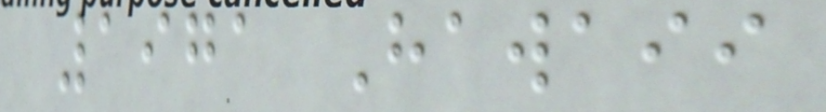1971 Hawaii
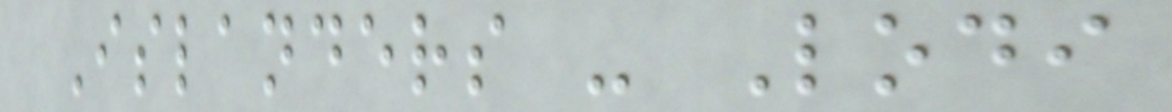Islanders - Lodi
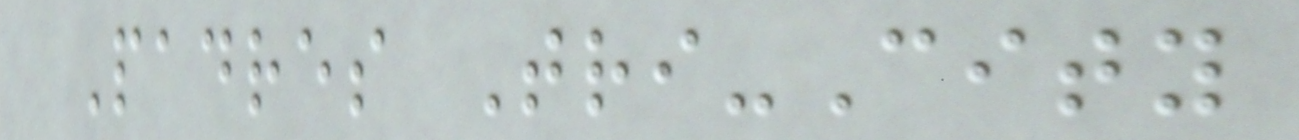Padres Tri-City
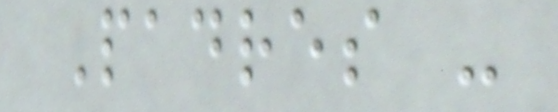Padres -
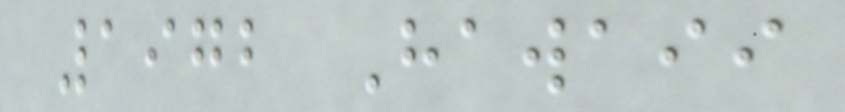1972 Hawaii
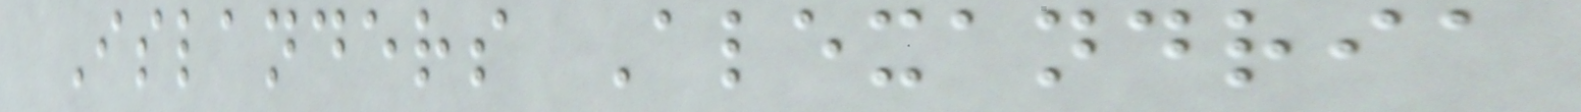Islanders Alexandria
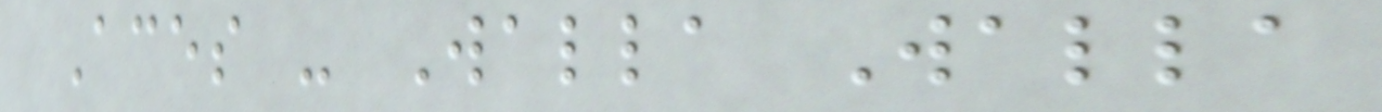Aces - Walla Walla
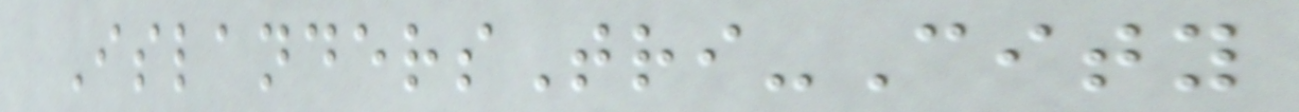IslandersTri-City
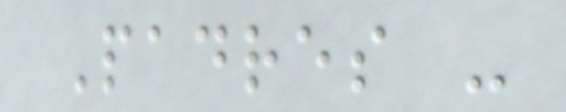Padres -
